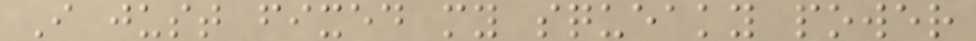I just fixed my squeaky power
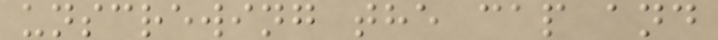unscrewing the cap and
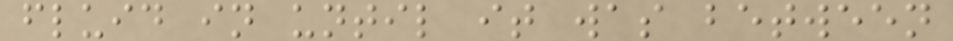fluid in until it was between
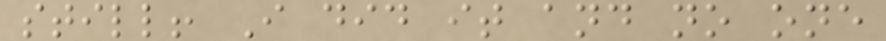still! I did it and no one
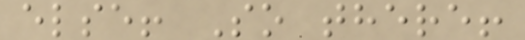else! So there!
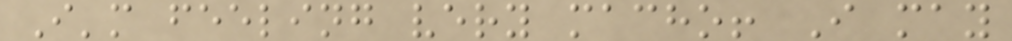I'm feeling very macho! I may
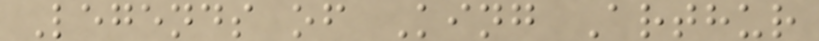Legends of King Arthur
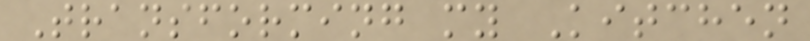Transforming my Kitchen
